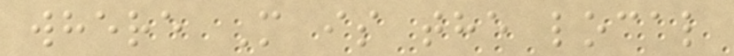where M is the local
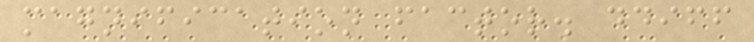magnification factor. ddiff
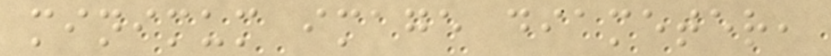minimum image diameter,
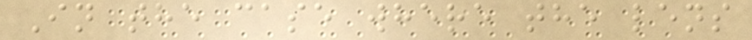In the case where the lens
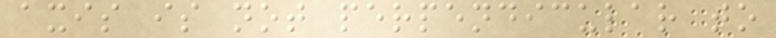axis is not perpendicular to
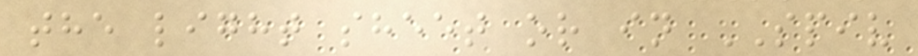the light sheet or in SPIV
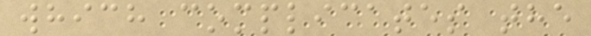which complicates the
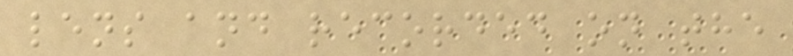lens and recorded on the
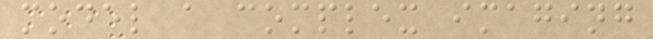model a complex imaging
